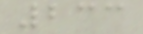233
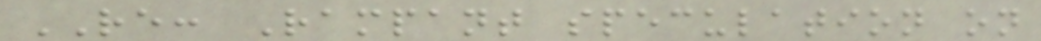RE: Rampant speculation on
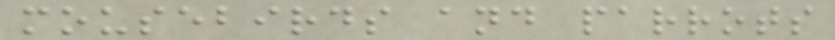mousebirds and parrots
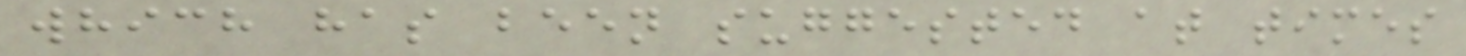which has been suggested at times
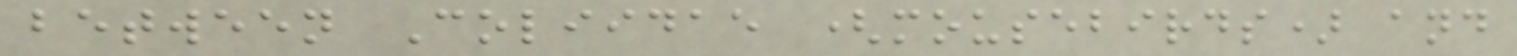between Coliidae (mousebirds) and
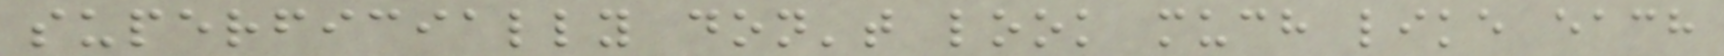superficially don't look much like each
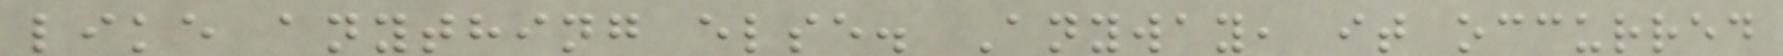like anything else. Anyway, it occurred
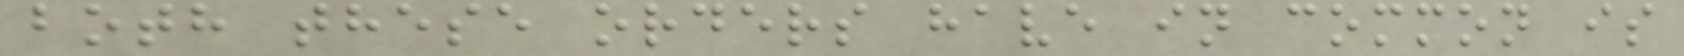both these orders have in common is
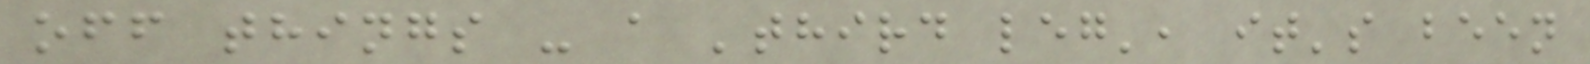off things - a 'third leg', it's been
